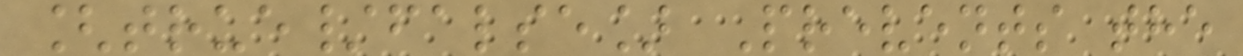[true/false] Prevents the
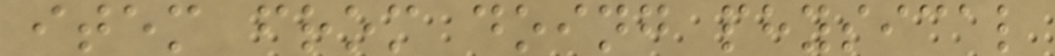item from doing physical
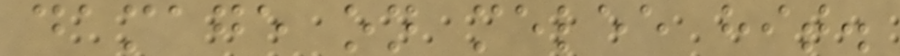damage on melee hit.
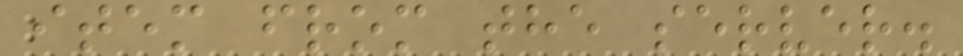item from the server.
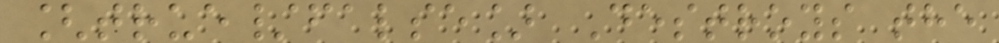[true/false] Destroys the
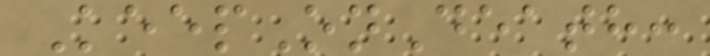KeepOnDeath:
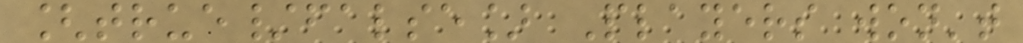[true/false] Players won't
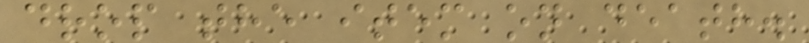drop the item on death.
